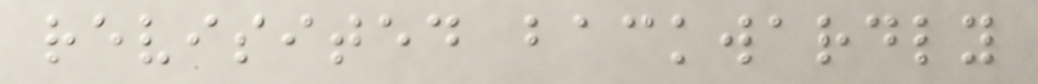revisited backwardly
